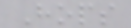Hops
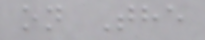on The
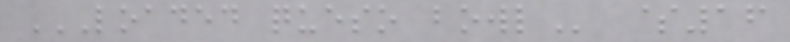LOADED QUESO BOWL $16
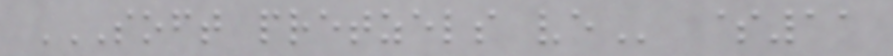SOFT PRETZELS VE $11
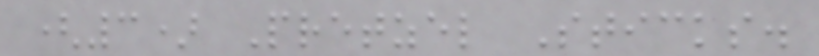(3) Pretzel Sticks.
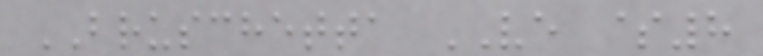BRUSCHETTA VE $8
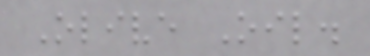Olive Oil.
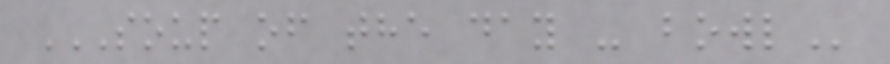SOUP OF THE DAY - BOWL
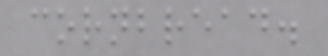cornbread.
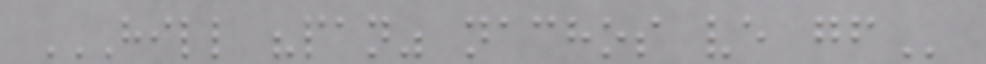HILL "PAN" NACHOS VE GF
